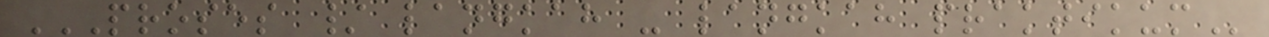PROSES / LANGKAH - LANGKAH PRAKTIKUM
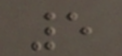5
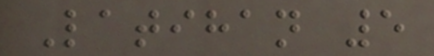Latihan 5
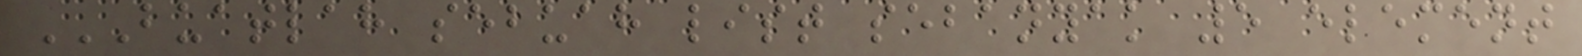BUATLAH SEBUAH LIST SEBANYAK 5 ELEMENT
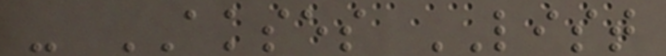- AKSES LIST
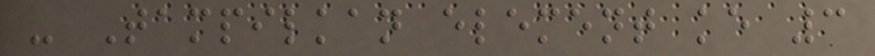- Tampilkan element ke 3
